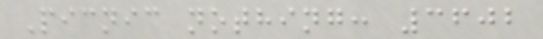Picnic nothing: 3602
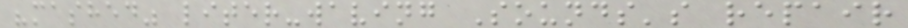"mashed" liter-waving Sounds's repair
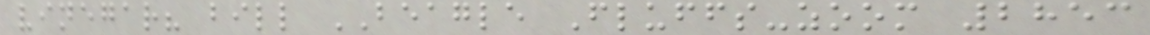vinegar? bill BEAGLE Fluffs-zoom 2853
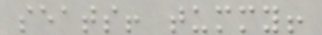seats! tummy!
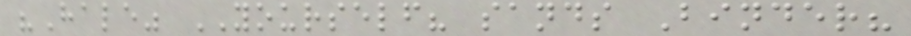"Hale" YOURSELF? sands Binder?
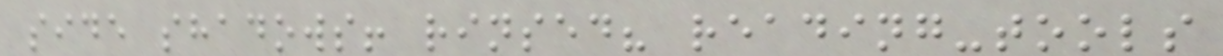side shadows! rinsed? reading-tools
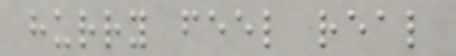hurry feel real
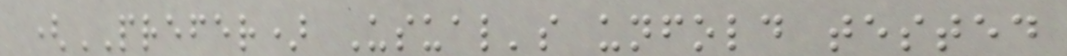(PREFER) Usual's unfold tested
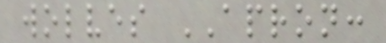wolves APRON:
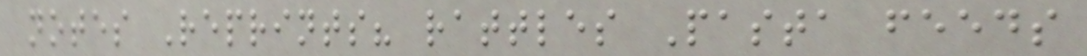notes Reprints? rattles Pasta feeds
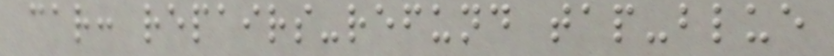car: repairs-refund tap-blue
